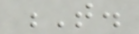T.
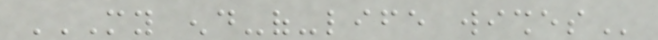MY END-OF-LIFE WISHES
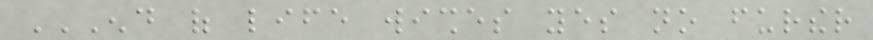END OF LIFE WISHES YES NO FURTHER
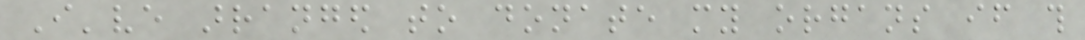I've arranged to donate my organs if this
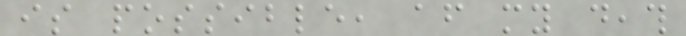is possible, after my death
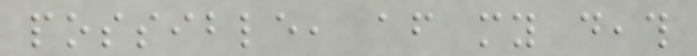possible, after my death
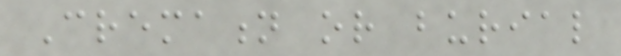Cremation or burial
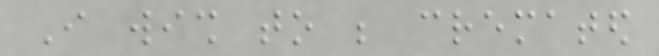I wish to be cremated
